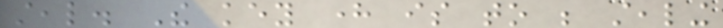steal. The key here is to be stealing
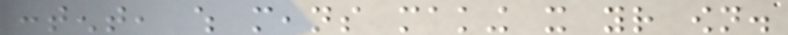content, which means making it your own.
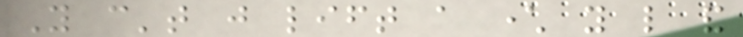You can't just lift a character you like and
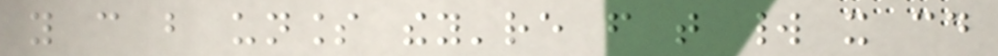you can but unless they're from that world it could
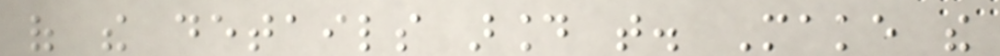of the details around that. Make the
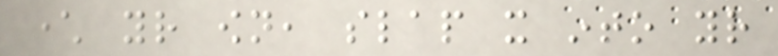character your own, slap it into your
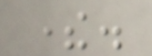there.
